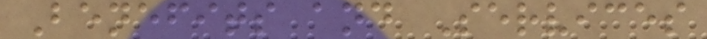Benefits and Services
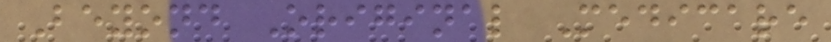Beyond Original Medicare
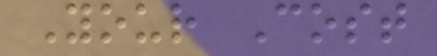Your Cost
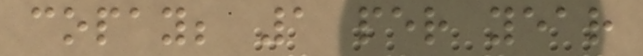copay; 1 per year
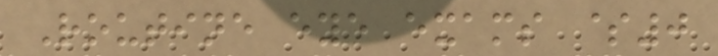Routine eye exams $0
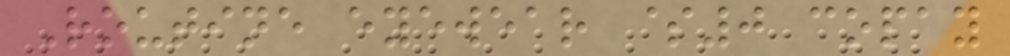Routine eyewear $0 copay
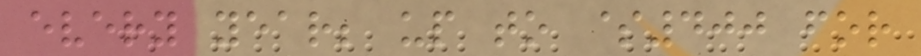every year; up to $400 for
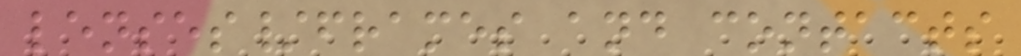lenses/frames and contacts
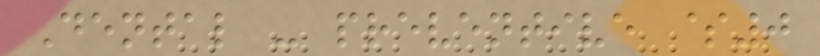Dental - preventive $0
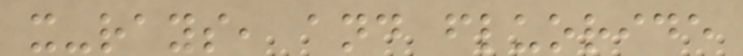x-rays, and fluoride
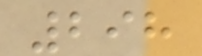298
